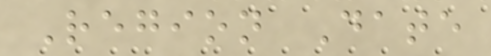Region Date
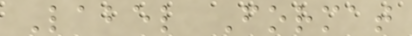Label Format
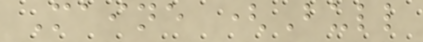Maine (Bull
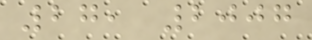27, 2007
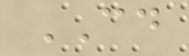CD
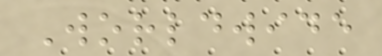Worldwide
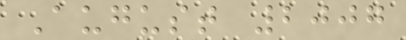August 2007
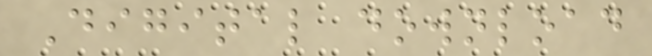Digital download
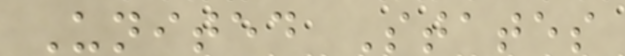United States
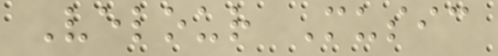Velour Music
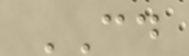CD
